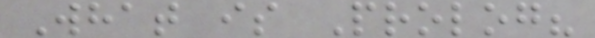What is Prolog?
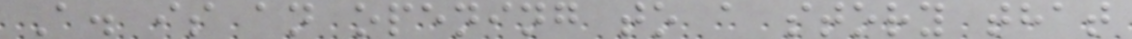A. is an opening to a story that
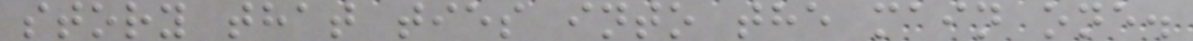story that ties into the main one.
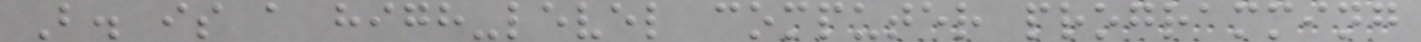B. is a high-level computer programming
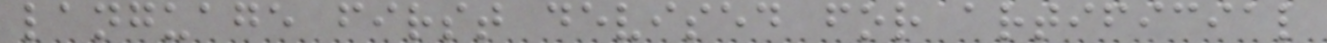language first devised for artificial
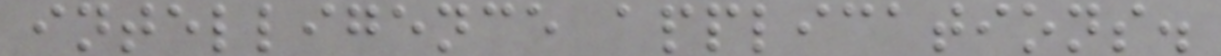intelligence applications.
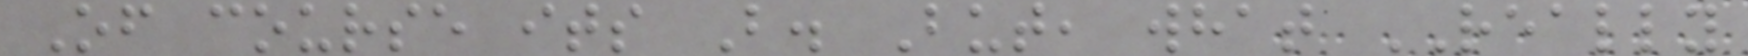Of course its B. But, what REALLY
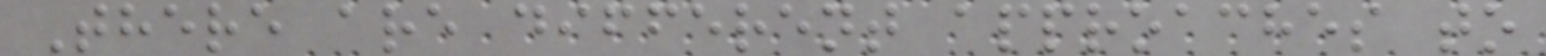There are different approaches to
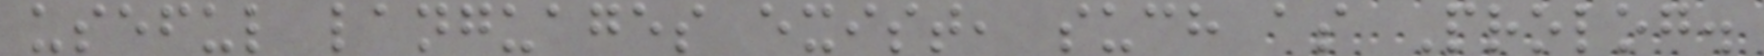useful languages exist, such as Prolog.
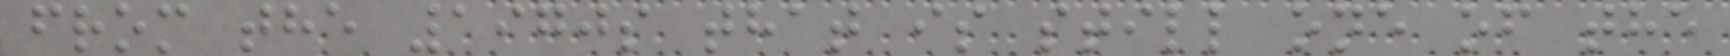from the 1970s that is still one of the
